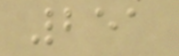251
